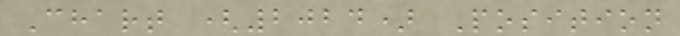Chart (2024) Position
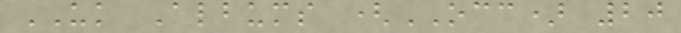UK Albums (OCC) 20
